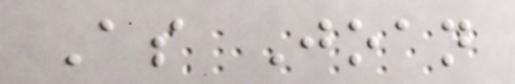As Joan
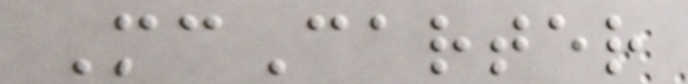McCarter
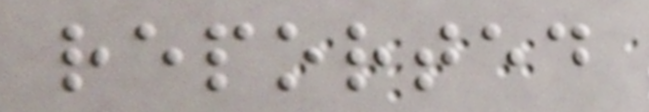reported
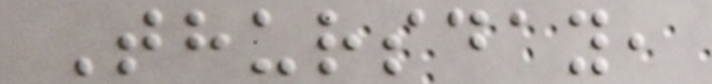Thursday,
